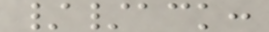//ack:
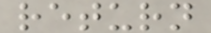return
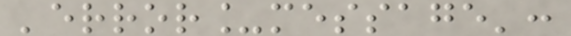'error_message':
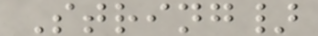String}
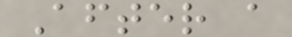After a
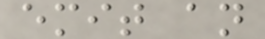emit an
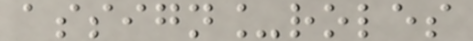assign_roles
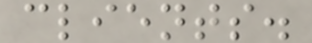clients.
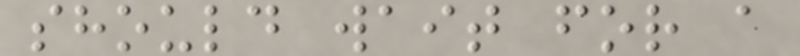should wait for a
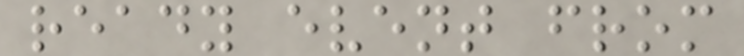ready event from
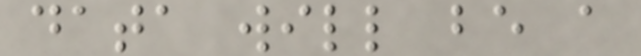data will be a
